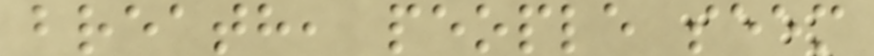breath, people seem
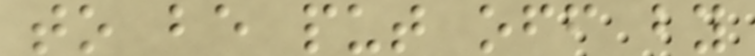to be put off by
